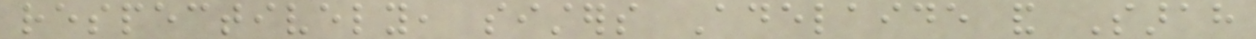respectively, sisters Adelaide and Sarah
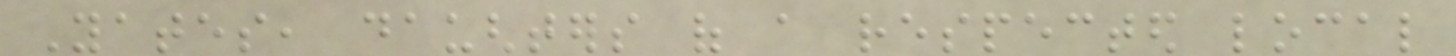Yates, daughters of a respected local
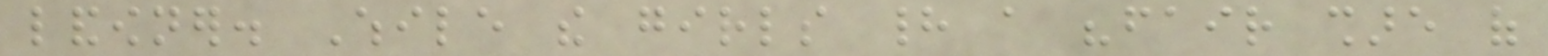landowner. While the girls had a "fair share of
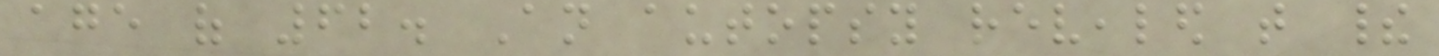age of 62. An autopsy revealed that their
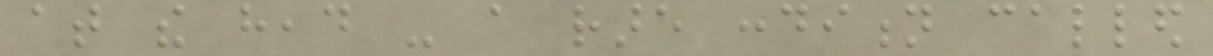at the head - a rare condition called
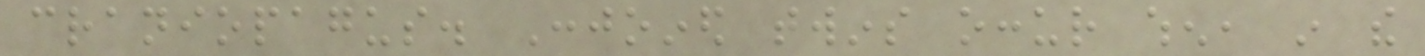craniopagus. Conjoined twins occur when, in the
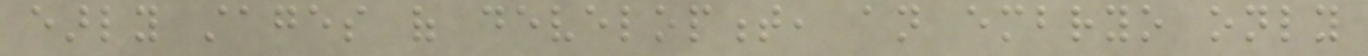early stages of development, an embryo only
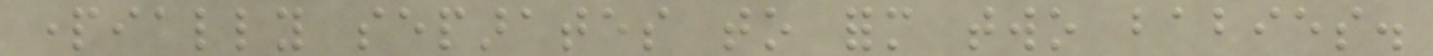partially separates to form two babies.
